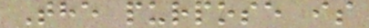The purpose is
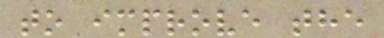to improve the
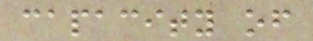capacity of
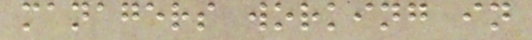managers working in
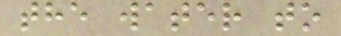the water to
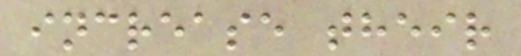increase their
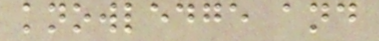knowledge and
